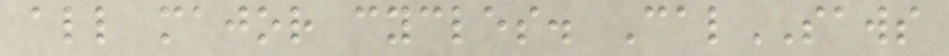all major cycles. CalSAWS
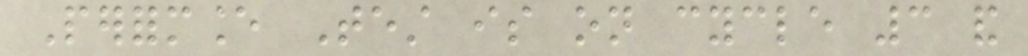Performance Test is on cycle 3 and
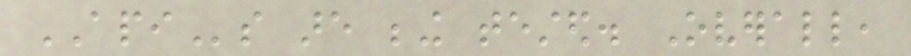APIs are being tested. Overall,
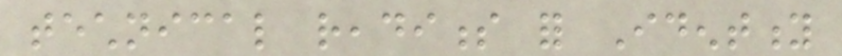technical readiness for Identity
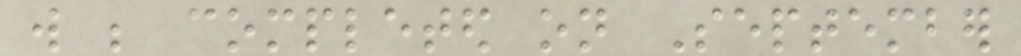will be completed on September
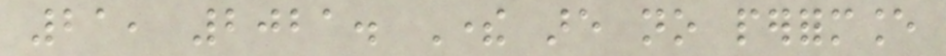21, 2021. There are no performance
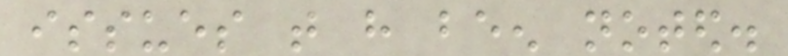issues that have been noted.
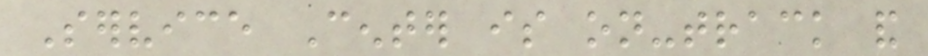Service Center is on-track and
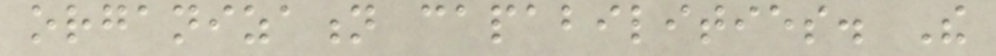organization capabilities. The
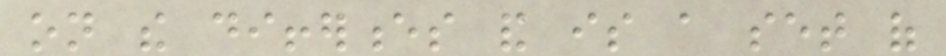on the differences and is a set of
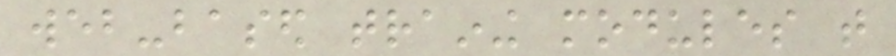web-based training modules that
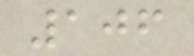106
